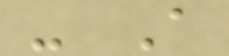- A
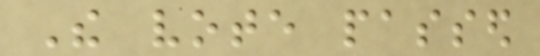The vote passed
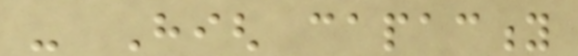- High capacity
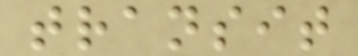transit
